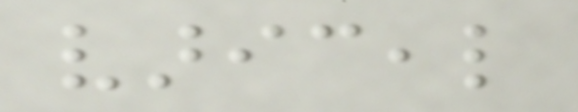variceal
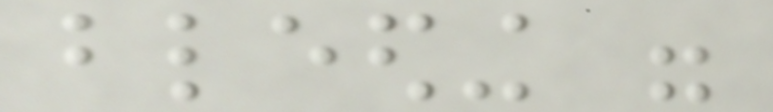bleeding were
